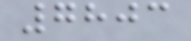7803
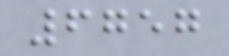6757
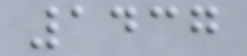1437
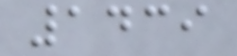1439
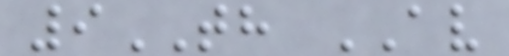9TH AV
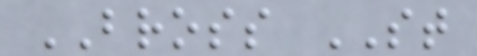BROSS ST
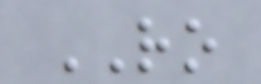RO
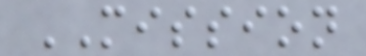MISSION
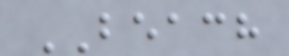BEACH
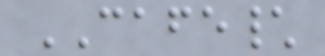CAFE\
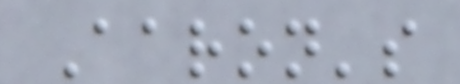Aaron's
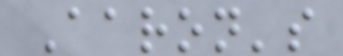Aaron's
